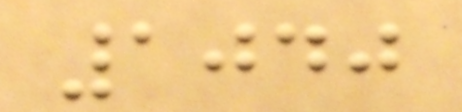1040
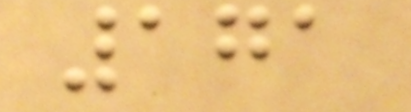171
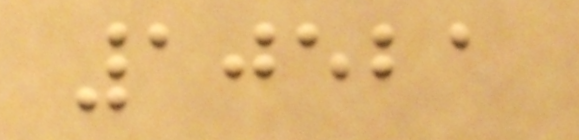10521
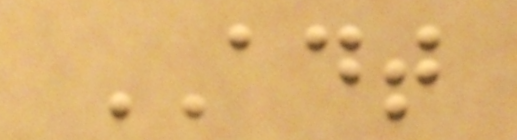ADT
